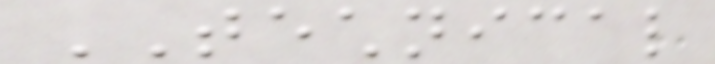TECHNICAL
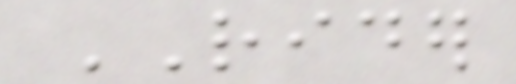RIDER
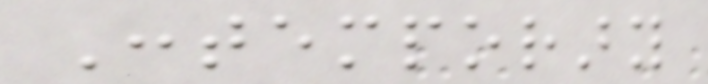Contemporary
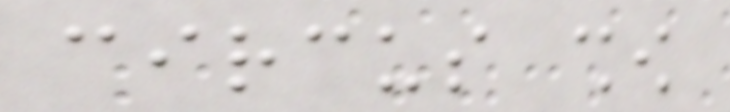circus show
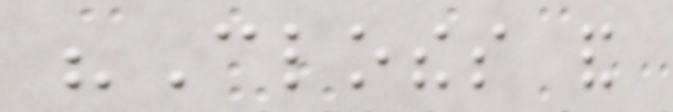"Clothes and
